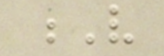V
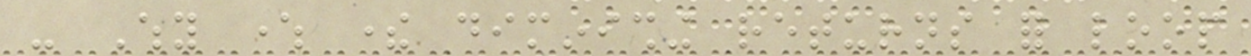- Why where there diminishing returns for loop
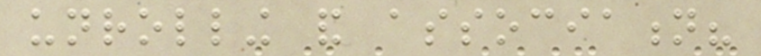unrolling and association?
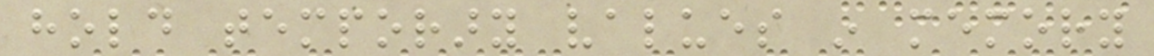hold temporary values in memory
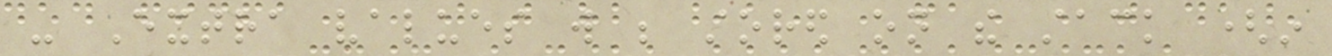- Extra values will be stored on the stack (in
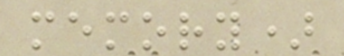memory)
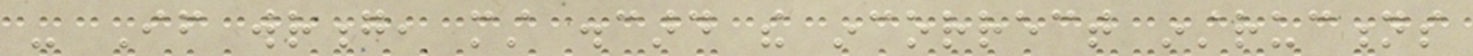- If wrong, must discard the incorrect instructions
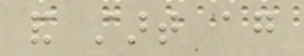and start again
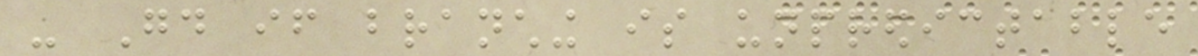- Good if branching is unpredictable
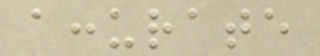accurate
